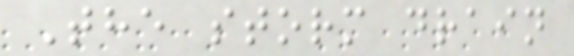The storm drain
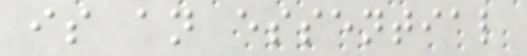is an essential
